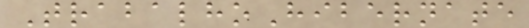TrabalhoHibernate
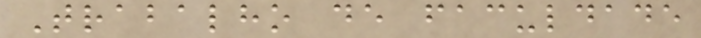Trabalho de faculdade
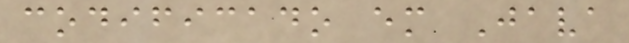codificado em Java
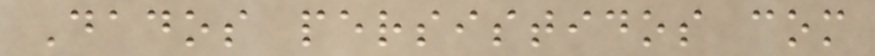Dados persistidos com
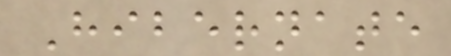Hibernate
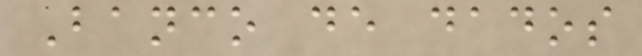Banco de dados
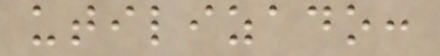utilizado:
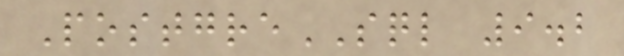PostgreSQL 9.2
